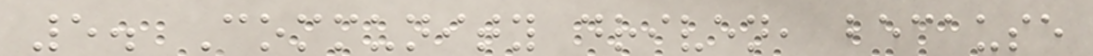5. Community driven, because
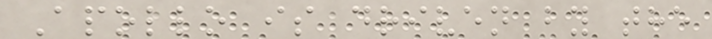Apollo is driven by the
